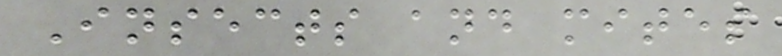Insects and mites
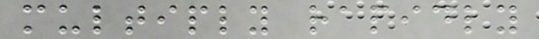multiply rapidly
